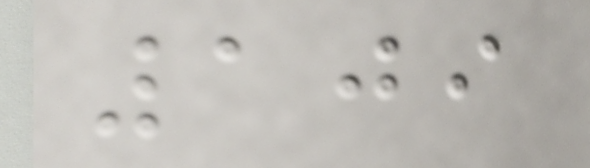109
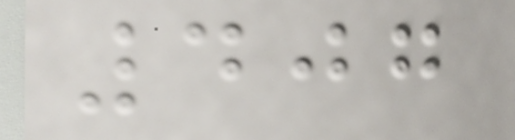407
